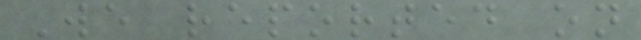We reported on
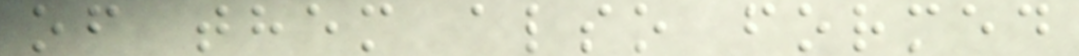of them also formed
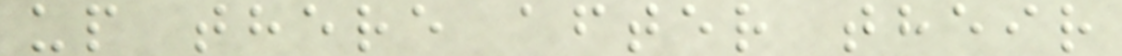up there after their
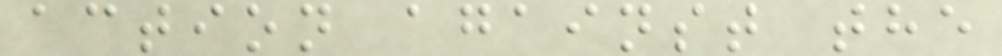action against the
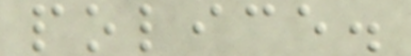police.
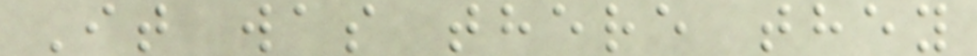It was there they
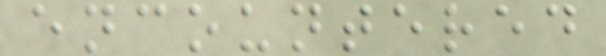encountered
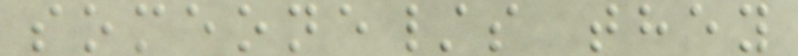someone/s they
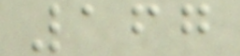167
